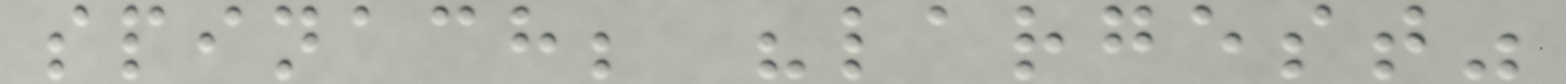spinach; "largest"
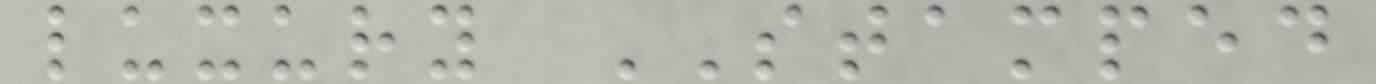luxury STAMPED
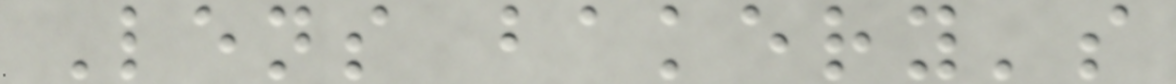Lens bakery's
